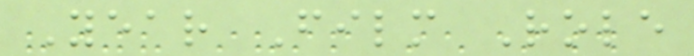Year Film Role
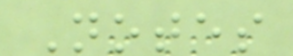Notes
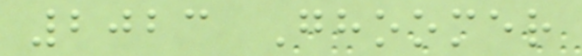2023 Ghoomer
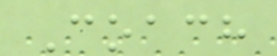Coach
